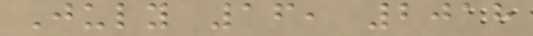July 16, 2018
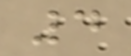4
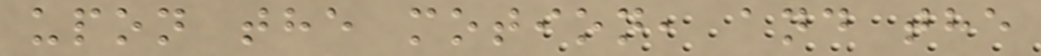upon the motion, and the
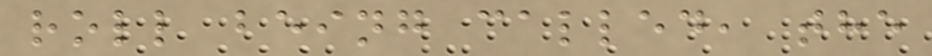roll being called, the
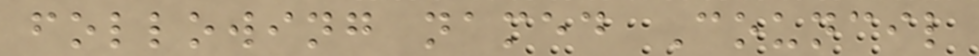following named Council
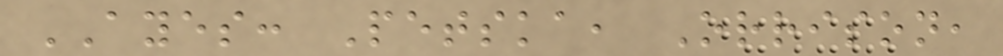AYES: Petska, Orrison,
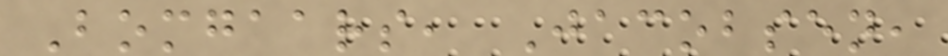Bomgaars, Jacobsen,
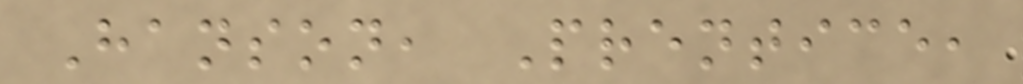Hanson, Prentice,
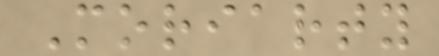Moriarty
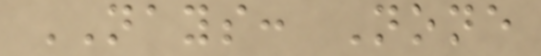NAYS: None
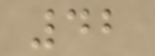42
